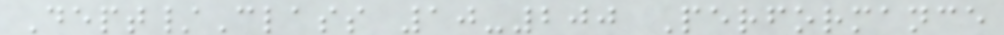Dept/Class 10-200 Performance
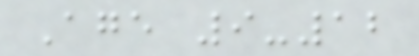Age 9-12
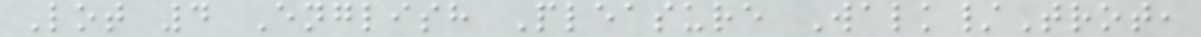Lot 4 English Pleasure Walk/Trot,
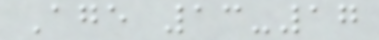Age 13-17
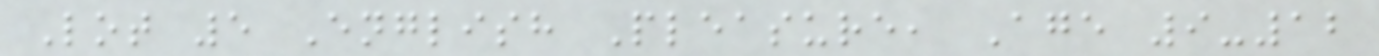Lot 5 English Pleasure, Age 9-12
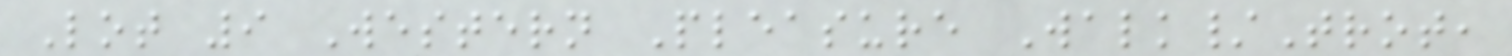Lot 9 Western Pleasure Walk/Trot,
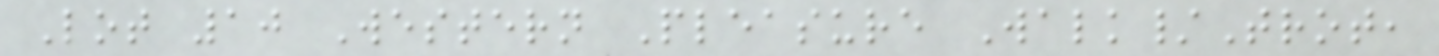Lot 10 Western Pleasure Walk/Trot,
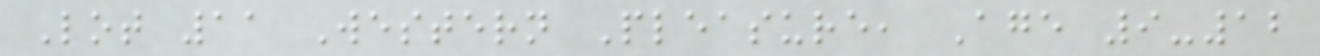Lot 11 Western Pleasure, Age 9-12
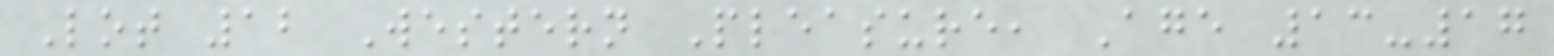Lot 12 Western Pleasure, Age 13-17
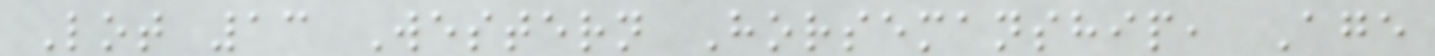Lot 13 Western Horsemanship, Age
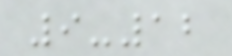9-12
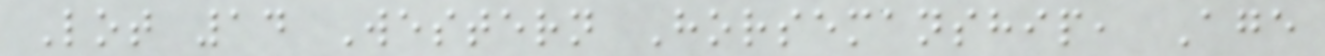Lot 14 Western Horsemanship, Age
